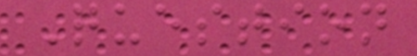Question
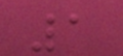1
